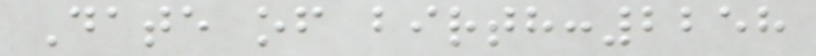Date of birth:2258
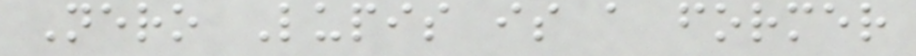Nero Lupis is a former
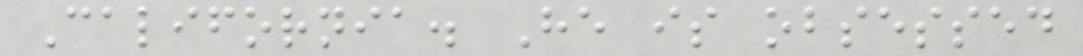California. He is obsessed
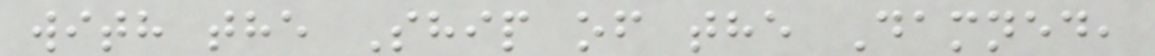with the Ship of the Damned,
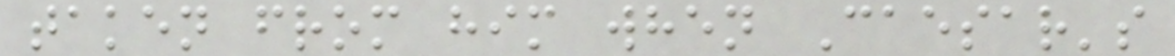taken from him when Caesar's
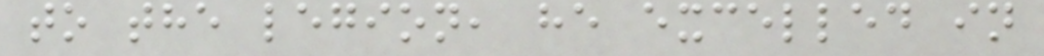to the legion, he excelled in
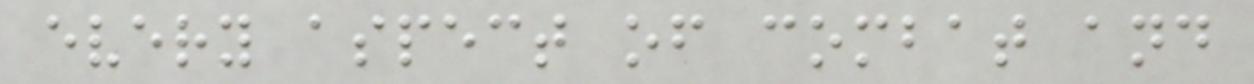every aspect of combat and
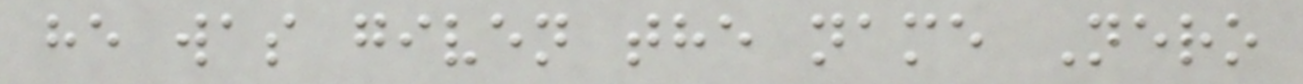he was given the name Nero
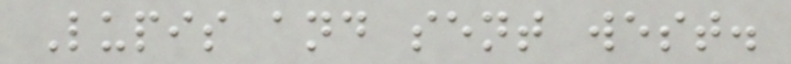Lupis and sent west.
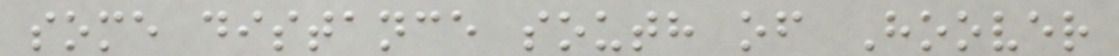some distance south of Hoover
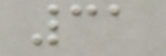31
